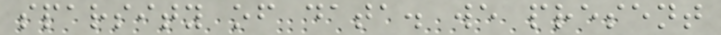sparsity of data. we present
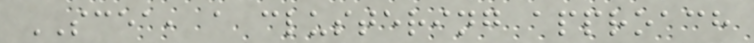SCEA, a clustering approach
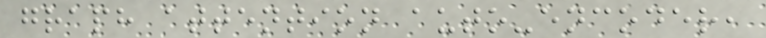graph attention auto-encoder,
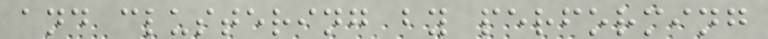and clustering by performing
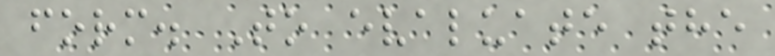form. To evaluate the
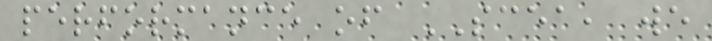performance of SCEA, we
